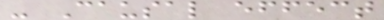- Causal effect
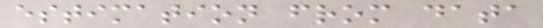estimation from data
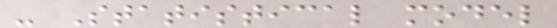- Statistical model
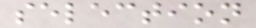selection
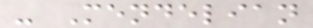- Mendelian
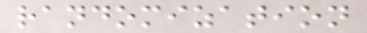randomization
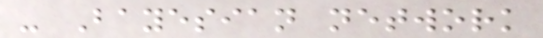- Bayesian network
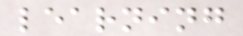learning
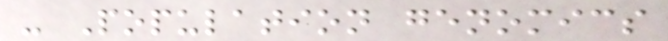- Population genomics
